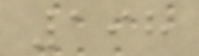198
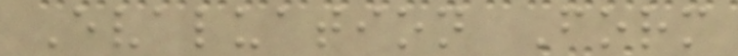Evaluation Form
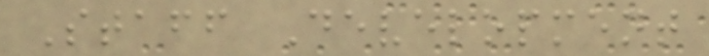Staff Development
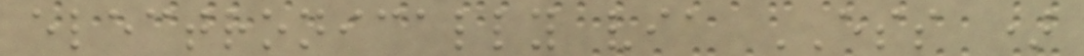electronically via ESS )
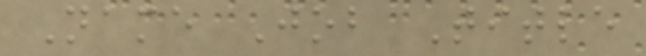Name Job Title
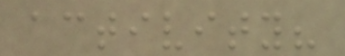activity?
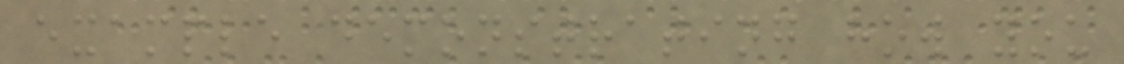example demonstrating how you
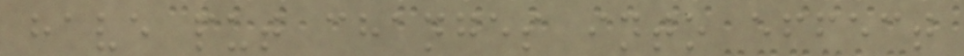have put changes into effect
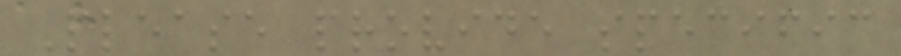Please provide specific
